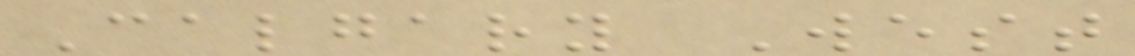Calgary West
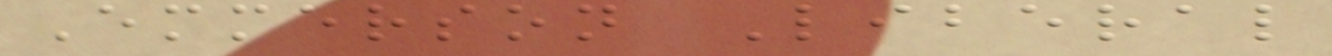Emmerson Liberal
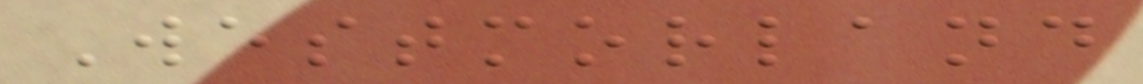Westmorland
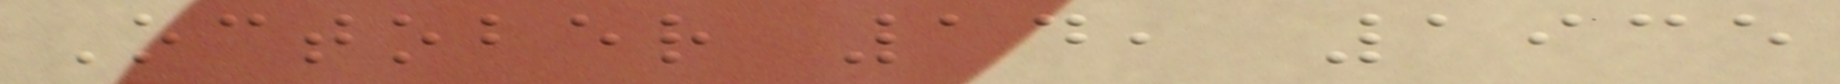October 14, 1935
